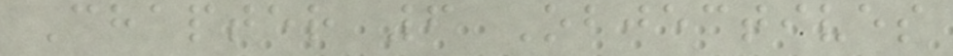Chapter 6 Objectives
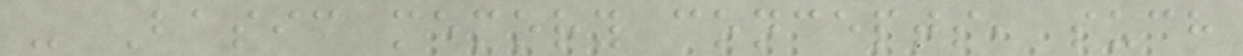- Basic memory concepts, such
